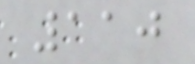110
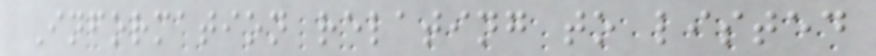Information relating to listed
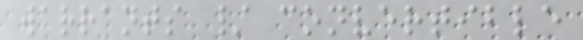warrants / convertible
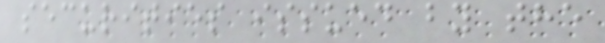securities issued by the
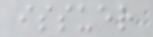issuer
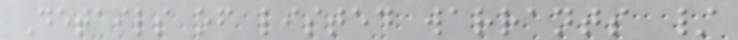Details of listed warrants /
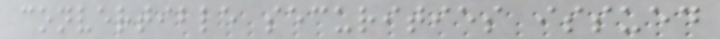convertible securities issued
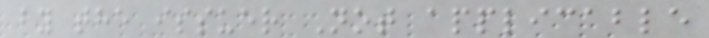by the issuer Not applicable
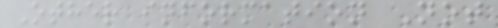Other information Not
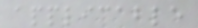applicable
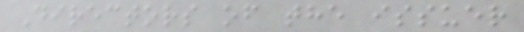Directors of the issuer
